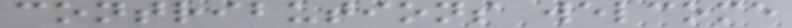contributions welcome
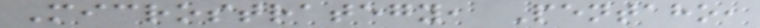Microstrategy, Pentaho,
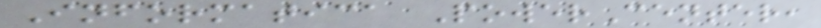Informatica PowerCenter,
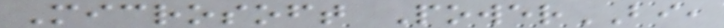Microsoft PowerBI,
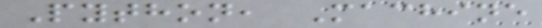Python, Machine
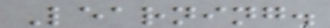Learning.
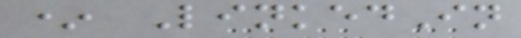* LinkedIn
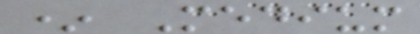* Medium
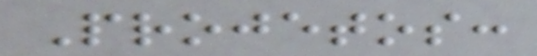Projetos:
